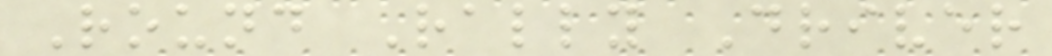Round Rally Driver
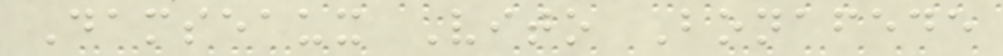Damseaux Vito Bonafede
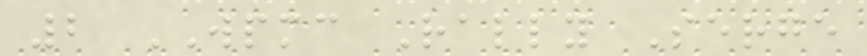2 WPMC Rally Serge
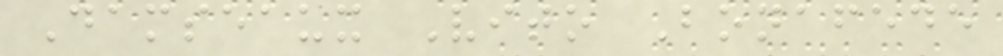Damseaux Vito Bonafede
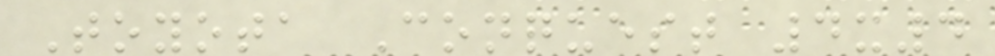Toyota Conquest 4x4
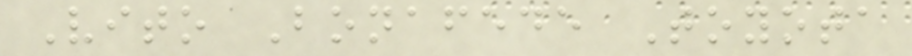Vito Bonafede Toyota
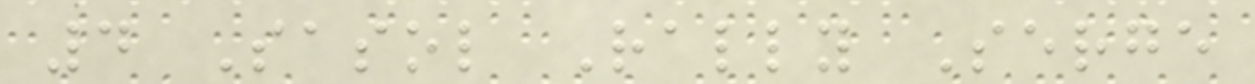4 Sasol Rally Serge
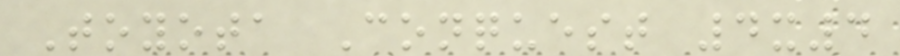Toyota Conquest 4x4
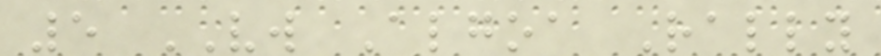5 VW Algoa Rally
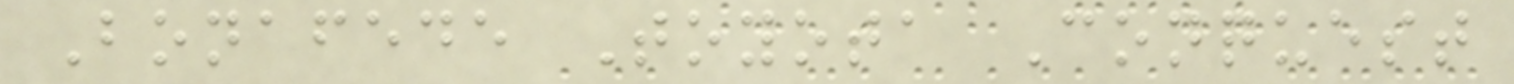Bonafede Toyota Conquest
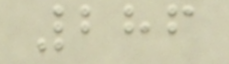286
